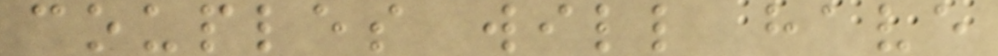couples will have
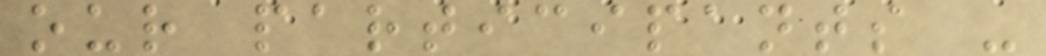our participants -
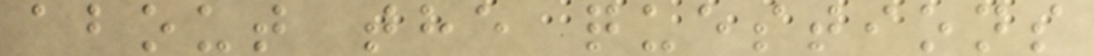about the questions
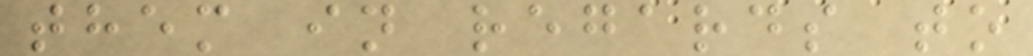them in regards to
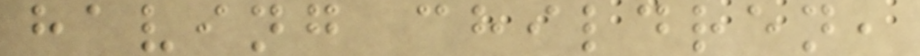having children,
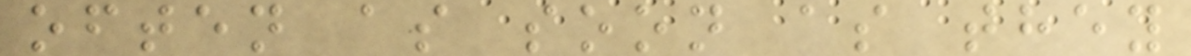often as soon as they
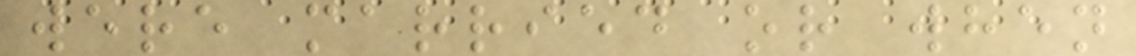were married or when
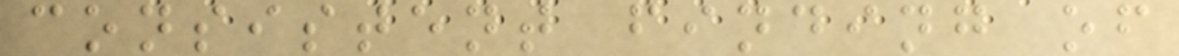consistent finding of
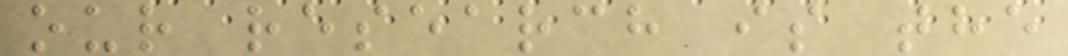our research is the
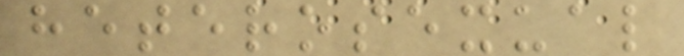heterosexual
